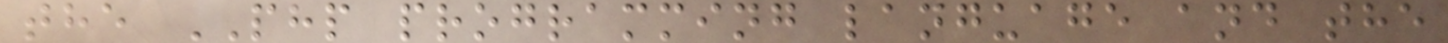the PHP programming language and the
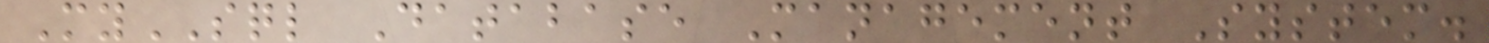MySQL Database Management System.
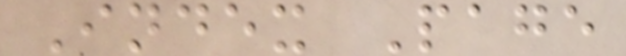Index Page
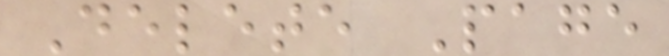Delete Page
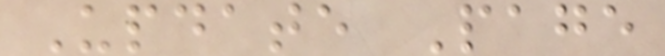Update Page
